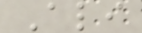Ali
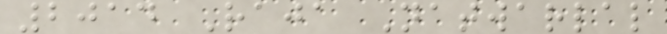2014 Raja Natwarlal
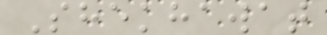Shekhawat
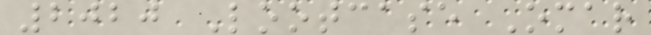2020 Lootcase Omar
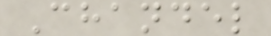Chandel
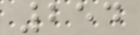254
